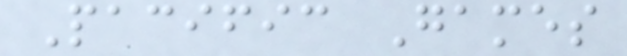Pacific Games
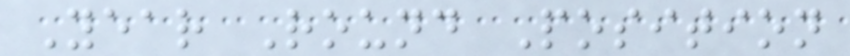Year Round Position
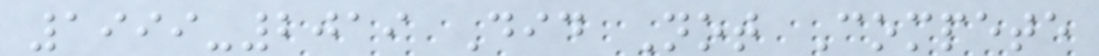1999-2019 Did Not Compete
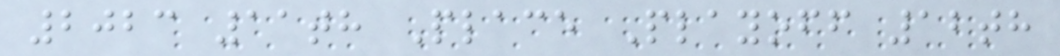2023 11th Place Playoff 12th
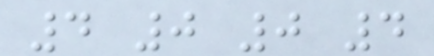4 0 0 4
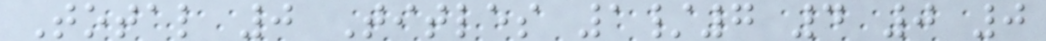Total 0 Titles 1/7 4 0 0
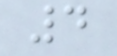4
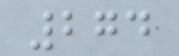274
